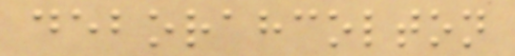deborahcolton
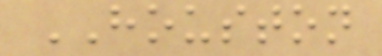HOUSTON
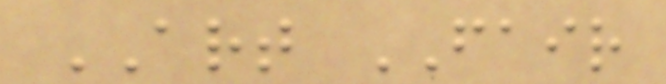ART FAIR
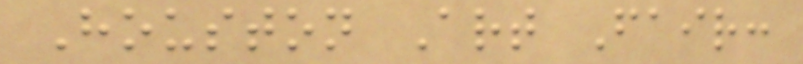Houston Art Fair:
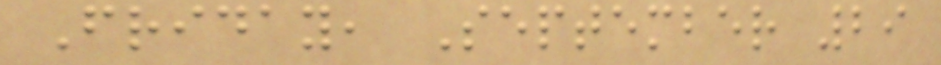Friday, September 29
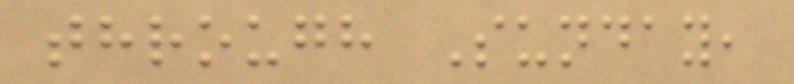through Sunday,
